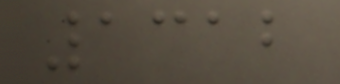1312
